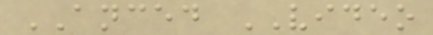ANCED VIDEO
